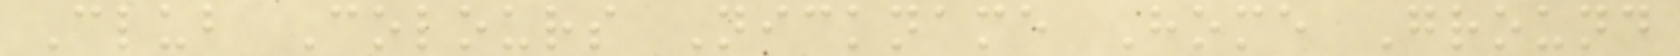Club Colours Nickname Home Ground
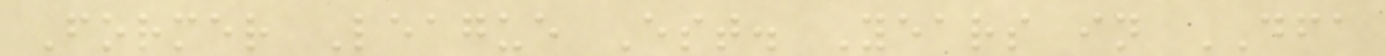Former League Est. Years in DFA
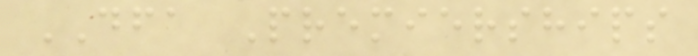DFA Premierships
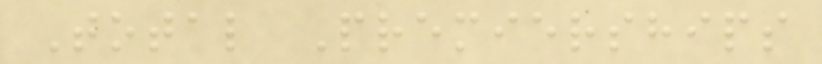Total Premierships
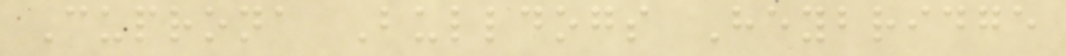Cuprona Bulldogs Heybridge
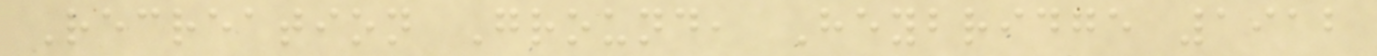Recreation Ground, Heybridge 1912
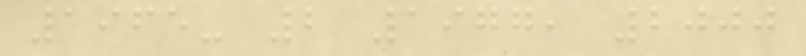1965- 2 1977, 2000
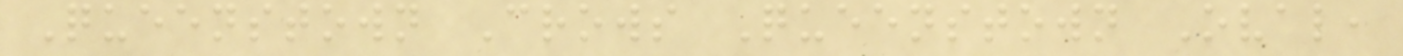Queenstown Crows Queenstown Oval,
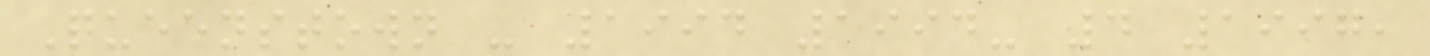Queenstown - 1994 1994- 4 1997,
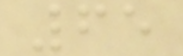65
